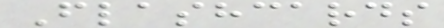Flashcards
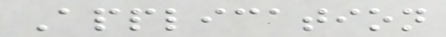Application
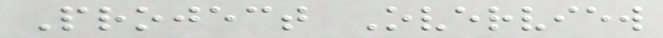Project Overview
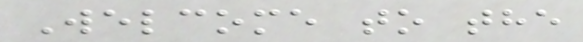Welcome to the
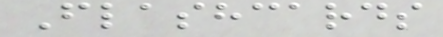Flashcards
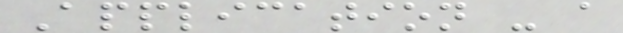Application - a
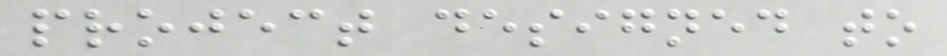project designed to
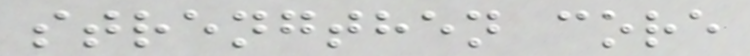strengthen core
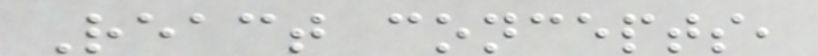React concepts,
